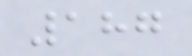187
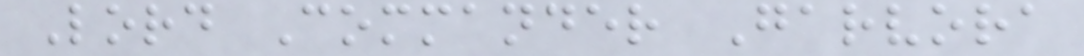Lord Commander Garvora
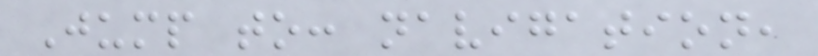Jump to: navigation,
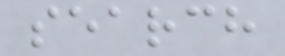search
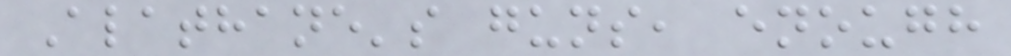Alathane's guns, enough
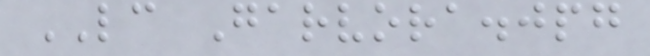LC Garvora.jpg
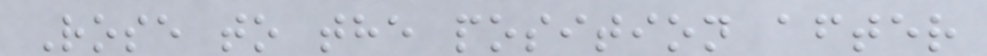Rose to the position after
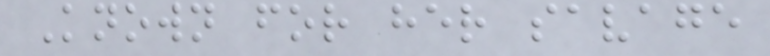Known for her savage
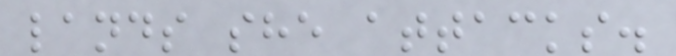lands she attacks.
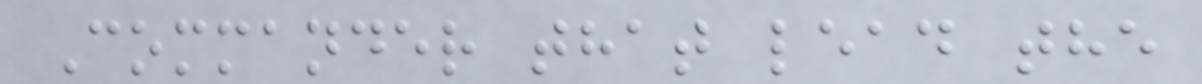Commander that lead the
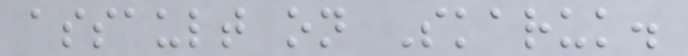assault on Skaruk.
